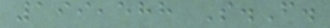199,588 S.F.
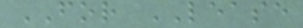FOR LEASE
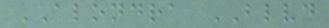ALONDRA BLVD
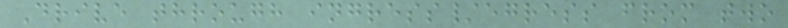Drive through ingress/egress from two
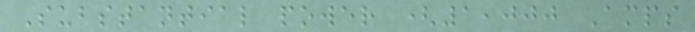Substantial power (1,000 Amps
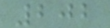202
